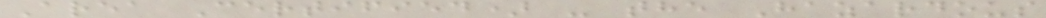Area Certified) - the Hazardous
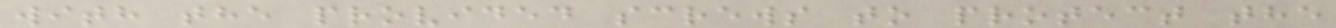with the provided screws to protect the
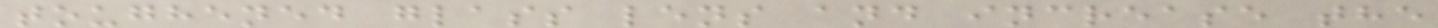toughened glass lens and increase the
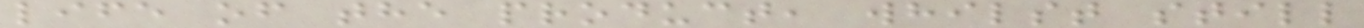life of the product, whilst still
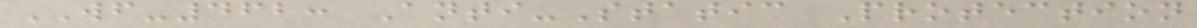WF-462: Anti-Static Protection
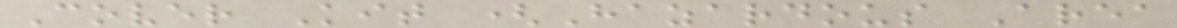Cover Kit (Hazardous Area
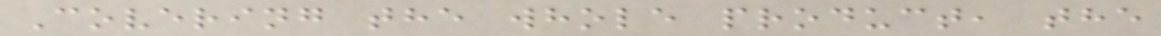Covering the whole product, the
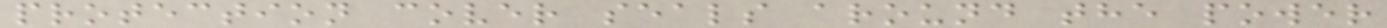protection cover seals around the power
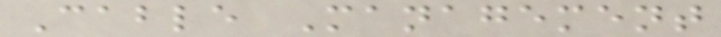Cable Management
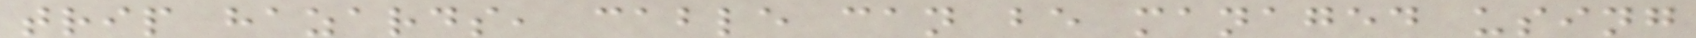trip hazards, cable can be managed using
